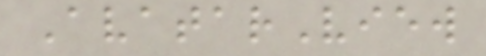AvatarView
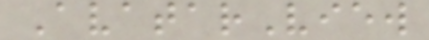AvatarView
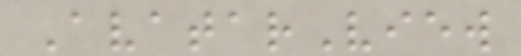AvatarView
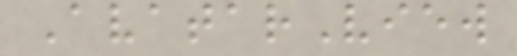AvatarView
